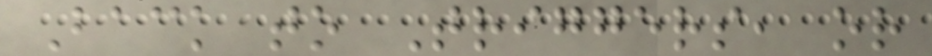Back to Triggers, or
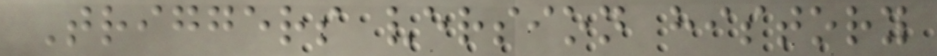Triggers version history
